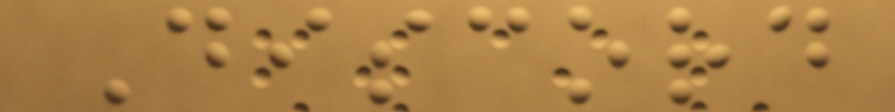Discord
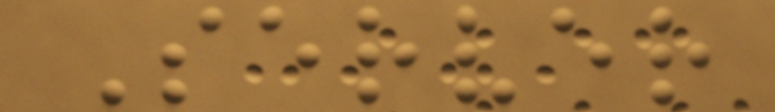Server
